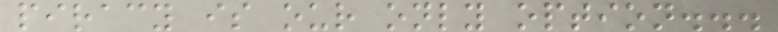piracy is our only option...
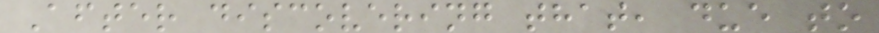After discovering that, due to
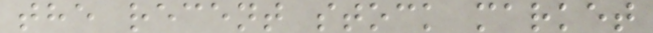the recent stock market
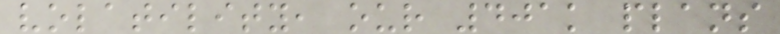volatility, our 401k plans
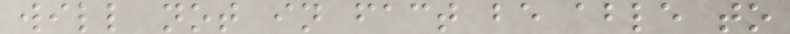will not in fact be able to
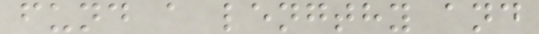fund a lengthy and
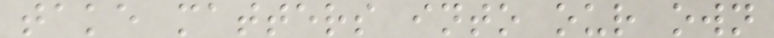take matters into our own
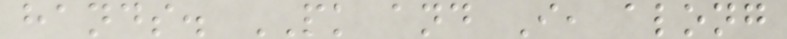hands. PK and I, along
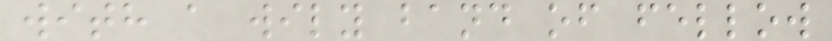with a wily band of fellow
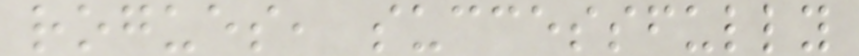rogues, successfully
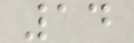14
